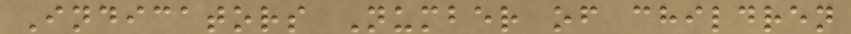Indicators Number of children
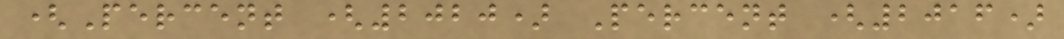(Percent (2020) Percent (2016)
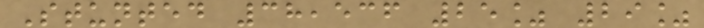Stunted 38,536 25% 29%
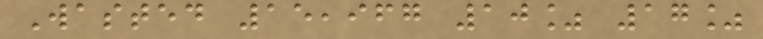Wasted 15,967 10% 17%
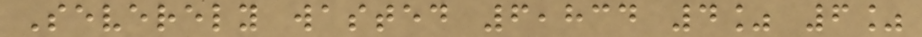Severely wasted 6,834 4% 6%
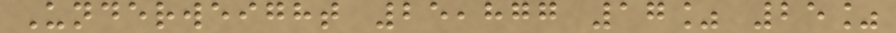Underweight 25,877 17% 25%
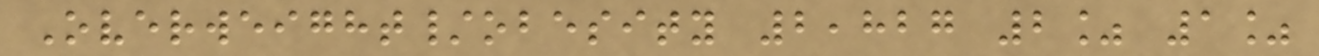Overweight/obesity 2,827 2% 1%
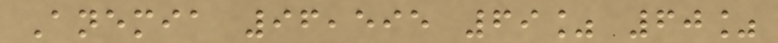Anemia 96,595 69% 60%
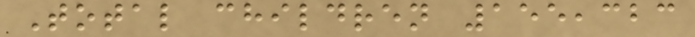Total children 155,323
